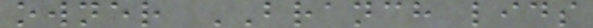owner BRANCH lids
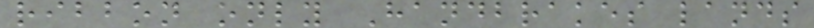ribbon only Handbrakes lands
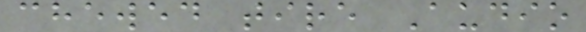chewed tire Audio
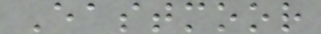Eastmoor
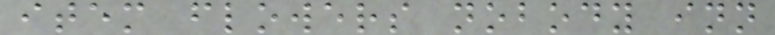item flowers nobody inn
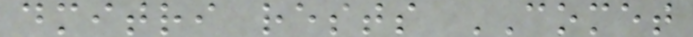dmitri rests COMET
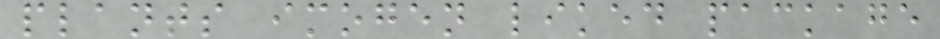plants imogen liked package
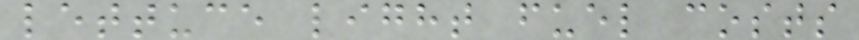lettuce light fuel costs
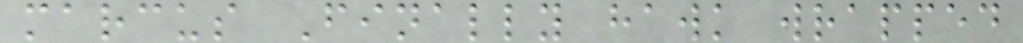marcus Finally hawk wrapped
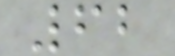62
